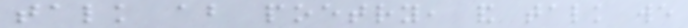talk about poetry, and talk we
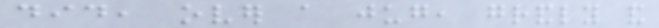did, over a jug, grandly and
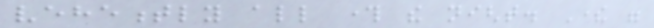vehemently all through the night. There were
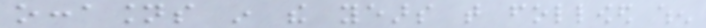occasions in the years that followed when
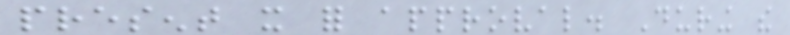present it for approval. During the
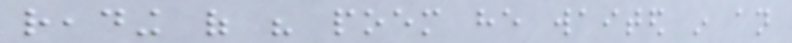reading of his poem he waited in an
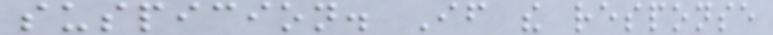suspicion. If the response
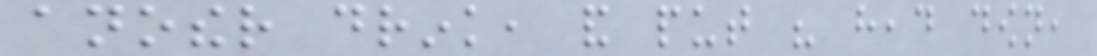another drink, and put his head down,
